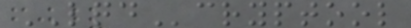LQDcryptool
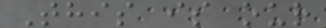This is our
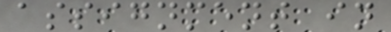assignment in
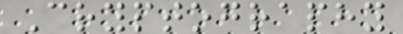Cryptography
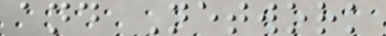and Network
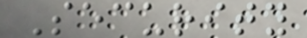Security
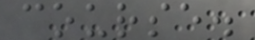course.
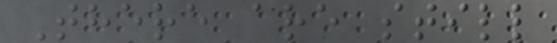There are still
